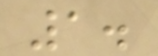1.
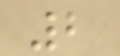2
